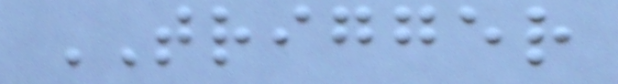TRIGGER
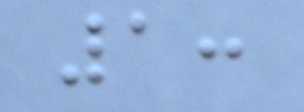1:
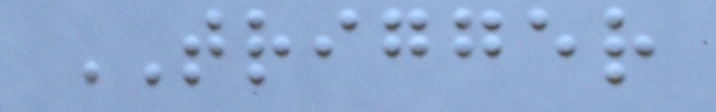TRIGGER
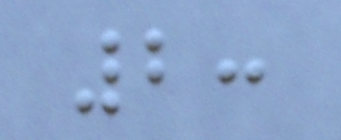2:
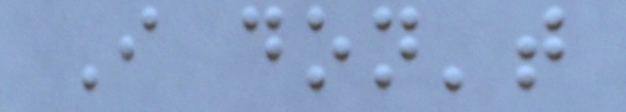I don't
